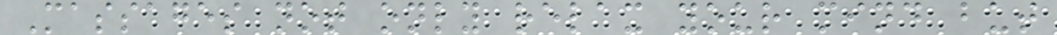Massages not only relax your mind but
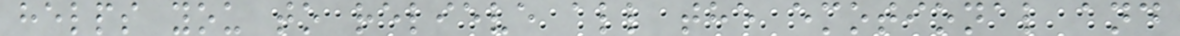helps you to relieve all the emotional and
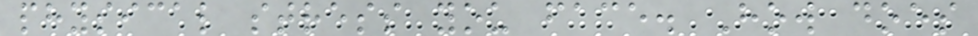physical stress you face. How does
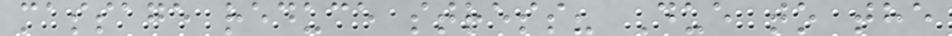massage reduce stress? Due to the
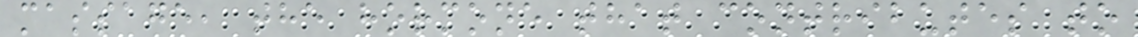massage, the hormone that contributes to
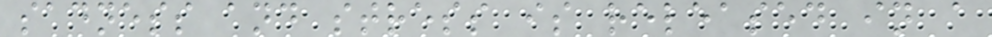sadness and stress is released in a
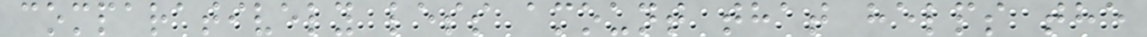comparatively less amount that helps the
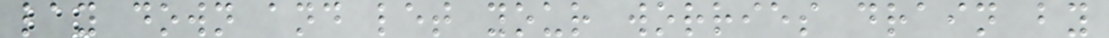lay down and let your worries drain by
